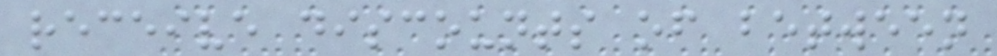receive discounts of between
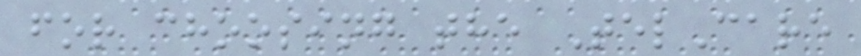for choosing the TelCare
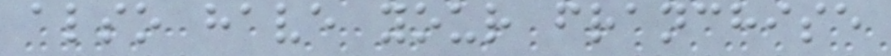also have your franchise
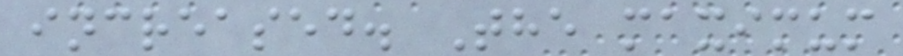increased. The maximum
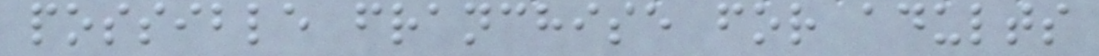possible franchise for adults
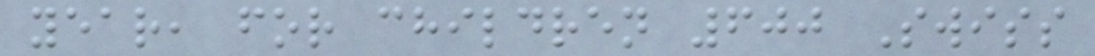year, for children 600 Swiss
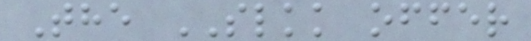The SLKK offer
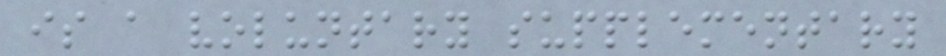is a voluntary supplementary
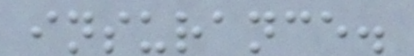insurance.
